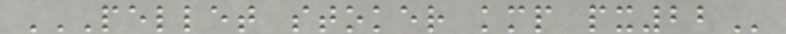PELLET STOKER KMP PX22
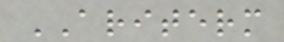ARITERM
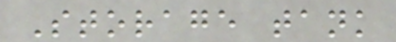Storage tank
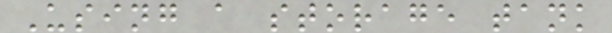Using a storage tank
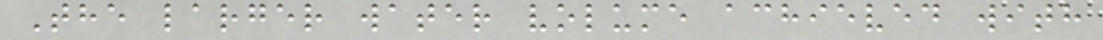The larger water volume achieved with
